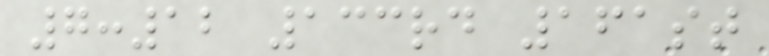7:12 133rd 161st
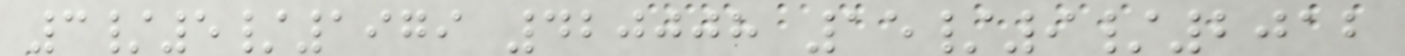3/5/1979 420008 15/9/2012
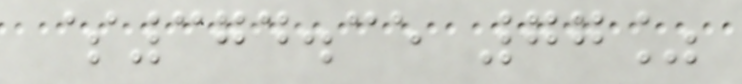$374.35 77%
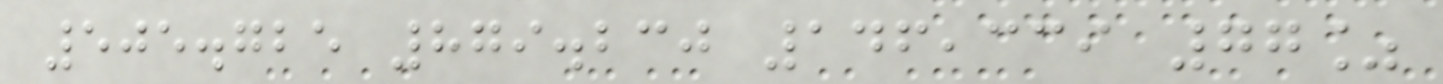505.725 879.230 146,339 77%
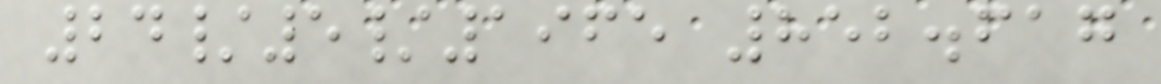24/5/1965 852.617
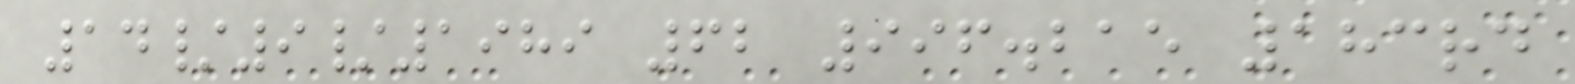14/9/1989 62 996.215 183rd
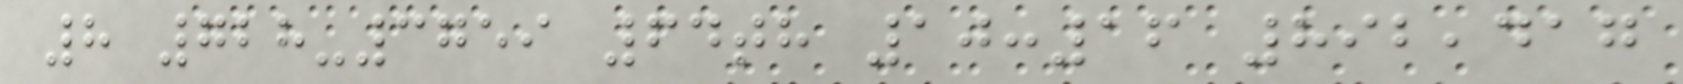8 728-3759 64th 10:16 892,417
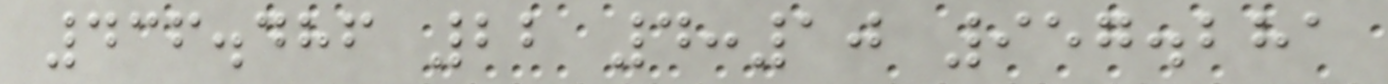436.486 22 4:10 957.281
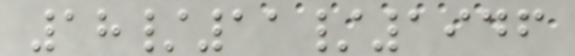18/11/1946
